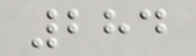284
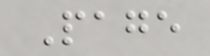Page
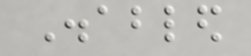Disabled
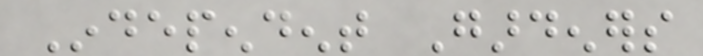Independent Gardeners
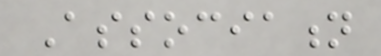Association
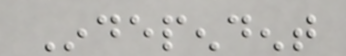Independent
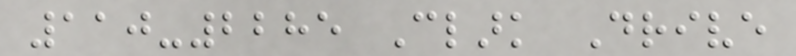110-2285 Clark Drive
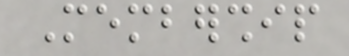Membership
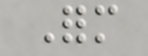Form
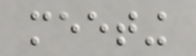meeting
